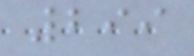299
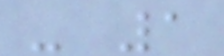- 1
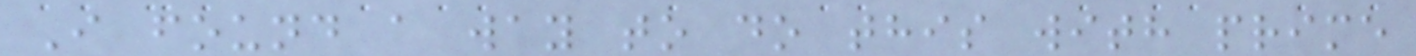I found a way to do this with prime
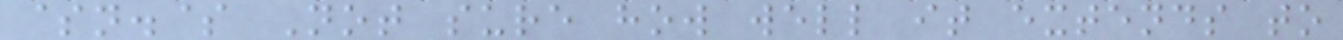$n.$ Not sure how well it extends to
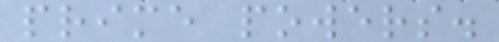prime powers.
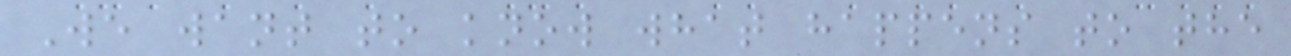We want to know what happens to the
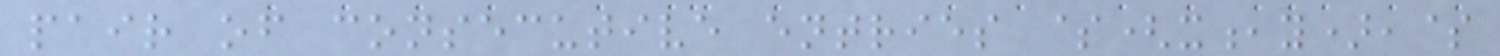pair of consecutive entries $(x,y),$
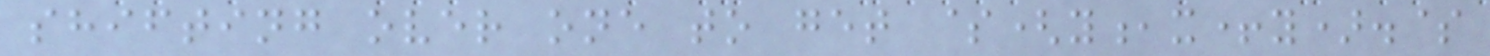shifting over one to get $(y,x+y).$
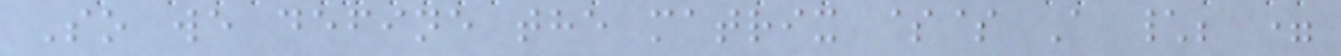So we define the matrix $$ A \; =
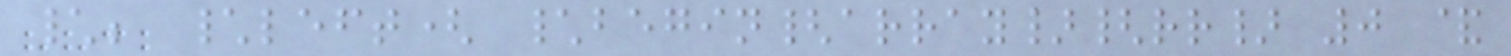\; \left( \begin{array}{rr} 0 &
